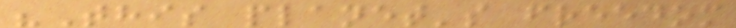"This planet's freedom
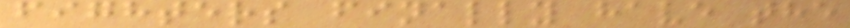fighters finally have the
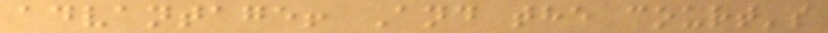advantage! And the court's
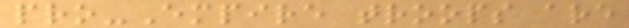pro-Empire troops are
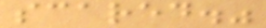scared."
